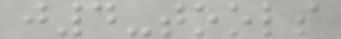j4-tools
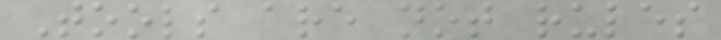Tools are not rules
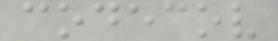codecov
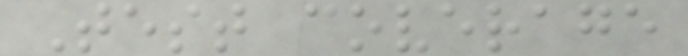Test coverage
